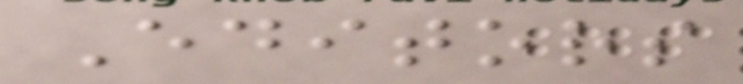Editors
